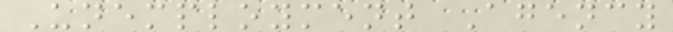Unemployment Agency
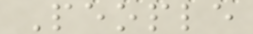People
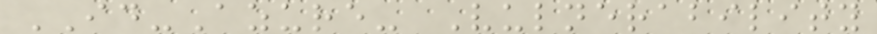ID-Azure- Vulnerability
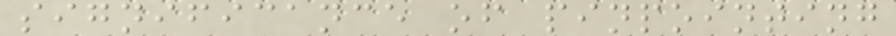significance of pinpointing
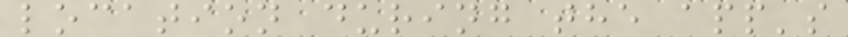location during the app's
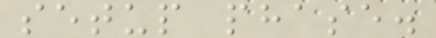setup phase.
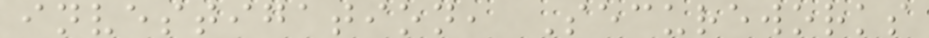investigation, Secureworks
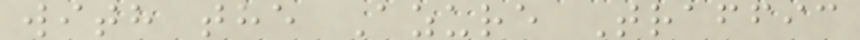with the Azure Traffic
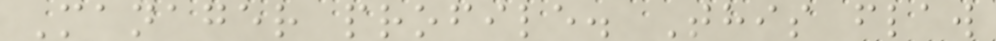Manager profile. This flaw
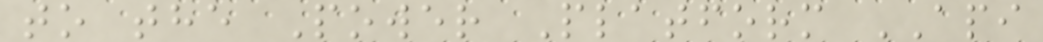to the Power Platform API
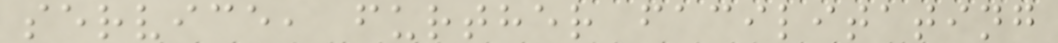service, further facilitating
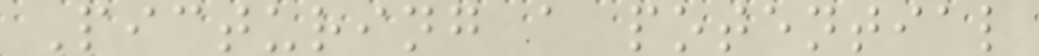Picturing a potential
